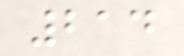214
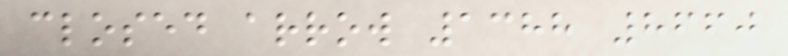closed arrow 1388 8660
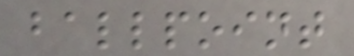ballpoint
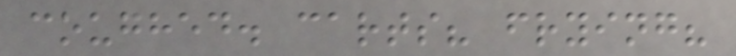coughed. carts? frying?
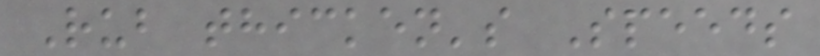Rub thicken's Speeds
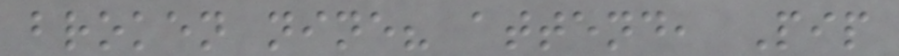broken nine? attend, Pip
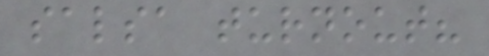salsa turnout?
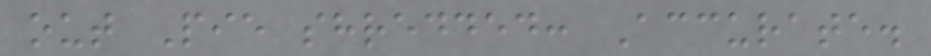out Pie shredded: Accurate.
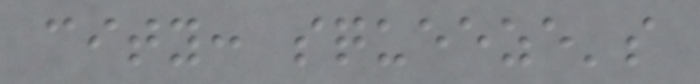city: squeeze's
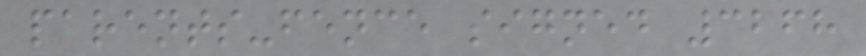parents-fence signed 3268
